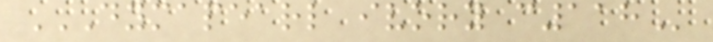DYMAPEARL IVORY C118
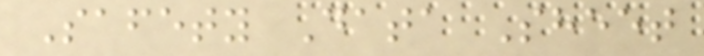Safety Data Sheet
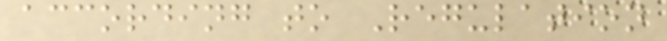according to Regulation
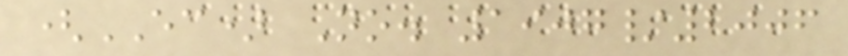(EC) No. 1907/2006
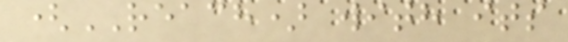(REACH) with its
